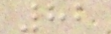82
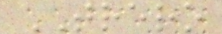TRERO
